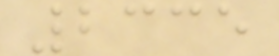2335
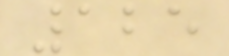125
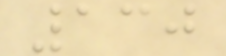130
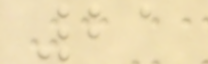21
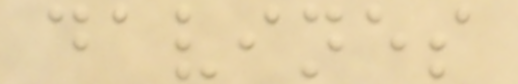davines
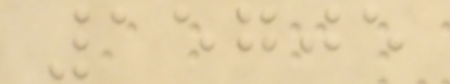15705
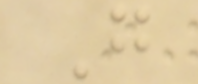G
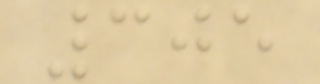305
